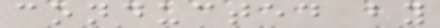conducted by
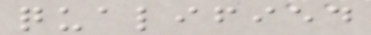qualified
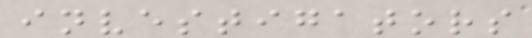investigators
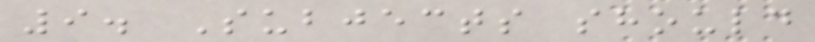9. Subjects should
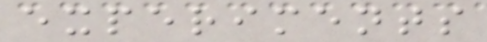experiments
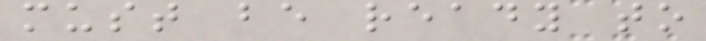must be ready to
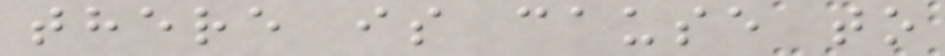there is cause to
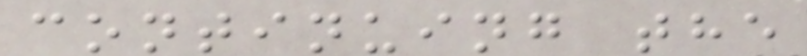continuing the
